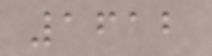1612
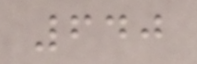640
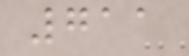711
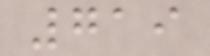719
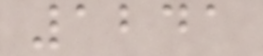1241
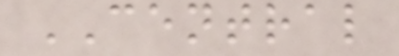CENTRAL
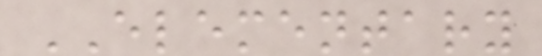ELEMENTARY
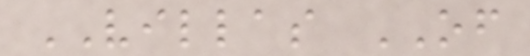VILLAS OF
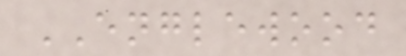ENGLEWOOD
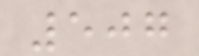507
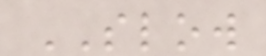SLOW
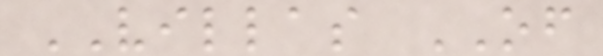VILLAS OF
